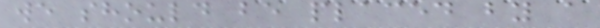we should be placed by a
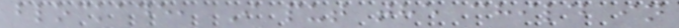blockade, I put the child in
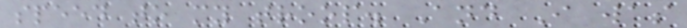speed to my troop. And I was
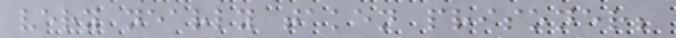very nearly taken prisoner;
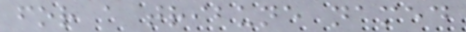for a tribune named
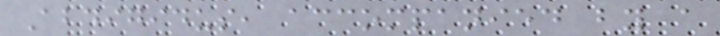Abdigidus, accompanied by a
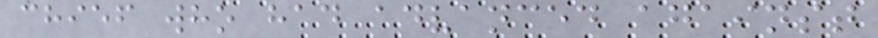chief who had advanced against
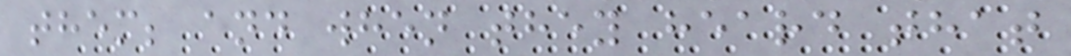them; and when they heard that
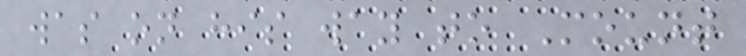was on his way to Mount
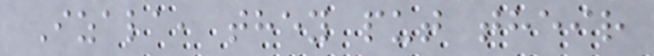Izala, they put their
